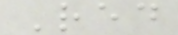Red
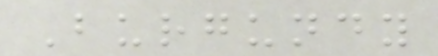Burgundy
